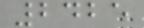2425
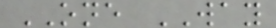ONE WAY
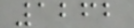1262
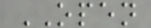OPEN
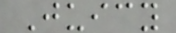Juicy
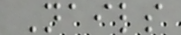Nails
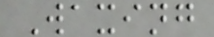Waxing
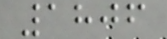1806
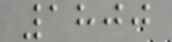1800
